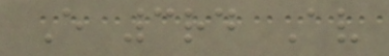E 3rd Av
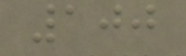100
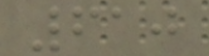610
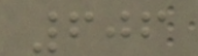606
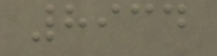8934
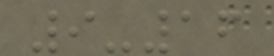9-16
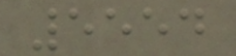5554
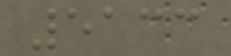5133
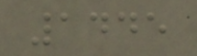1445
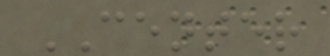CENTER
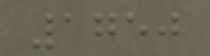1750
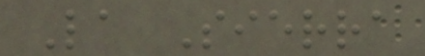La Sierra
